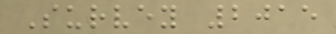Survey 2015
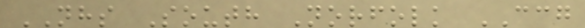NHS South Norfolk CCG
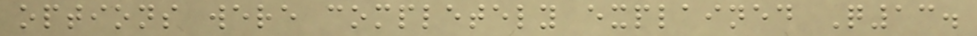options were completely explained Q13.
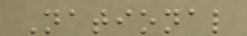National
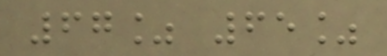67% 65%
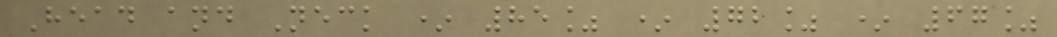Head and Neck * 85% * 72% * 67%
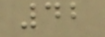42
